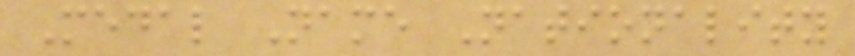Medal Name Nationality
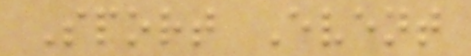Sport Event
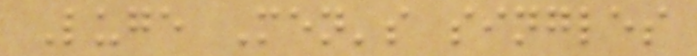Luge Men's singles
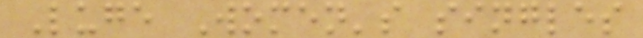Luge Women's singles
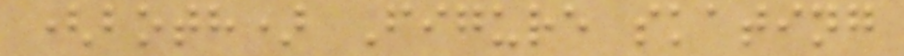(both) Figure skating
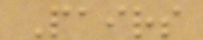Pairs
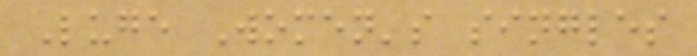Luge Women's singles
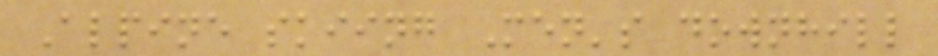Alpine skiing Men's downhill
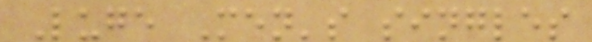Luge Men's singles
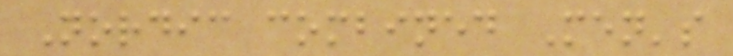Nordic combined Men's
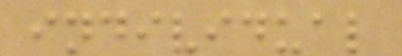individual
